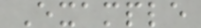Example
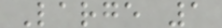Large 1
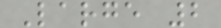Large 2
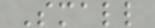Small
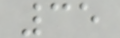35
